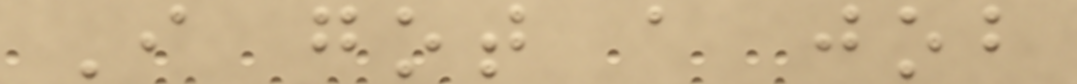I got a job
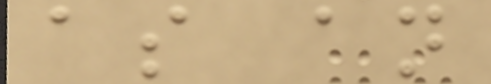as an
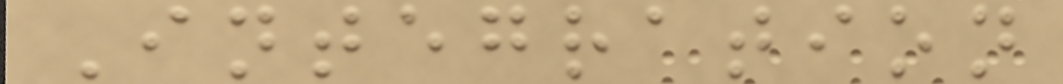Integration
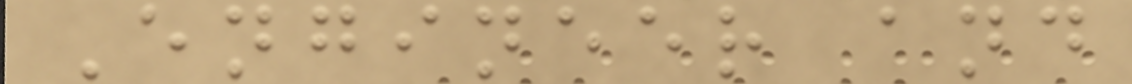Engineer and
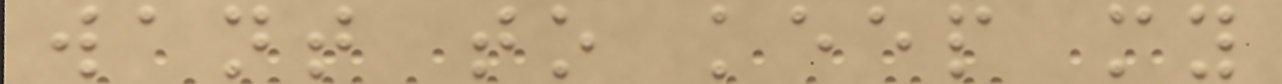want to keep my
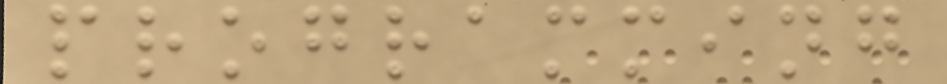programming
